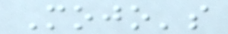Mojo's
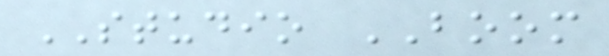STUDIO BOOM
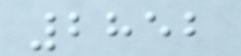2852
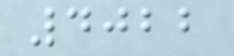4022
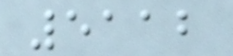5112
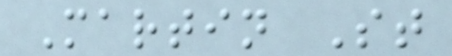Martin St
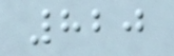820
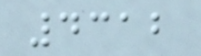4312
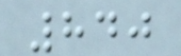840
